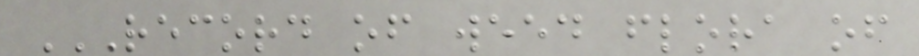RECORD OF WEED FLORA OF
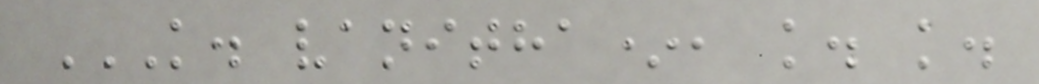K. VANITHA*, K. K.
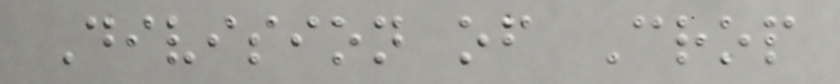Division of Crop
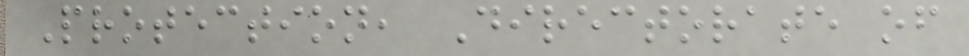Protection, Directorate of
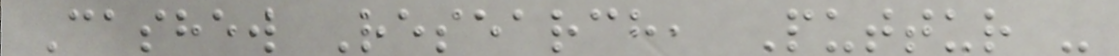Cashew Research, Puttur -
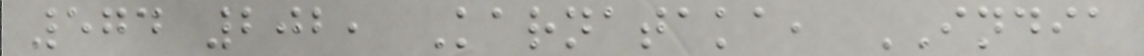574 202, Karnataka, INDIA
